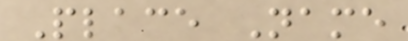Place Name
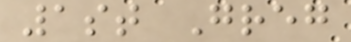1st Greg
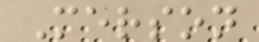Merson
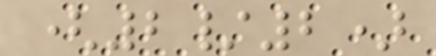(2/2)
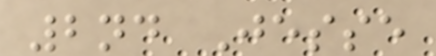2nd Jesse
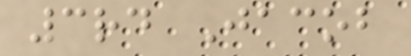3rd Jacob
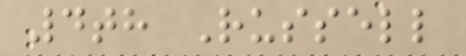4th Russell
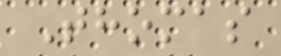Thomas
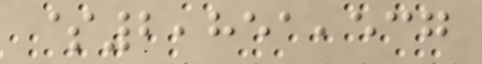$2,851,537
